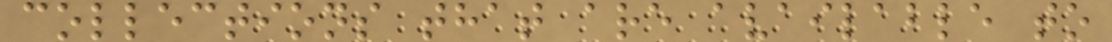collections that are available to
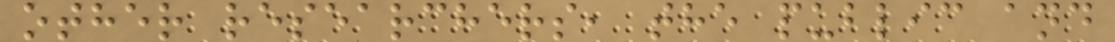other researchers, the public and
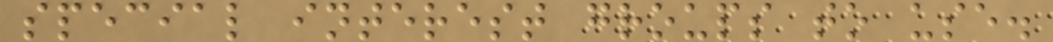special interest groups to use.
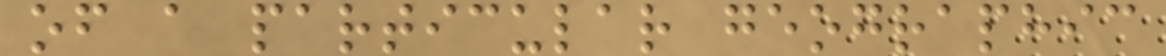of a particular geographic
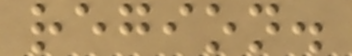region.
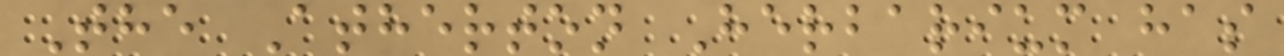The Atherton Herbarium has
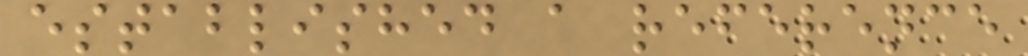established a reference
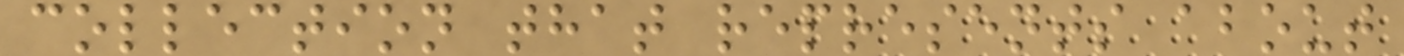collection that represents about
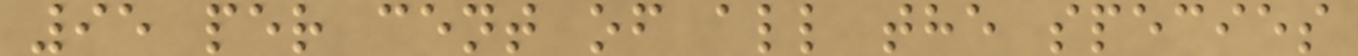95 per cent of all the species
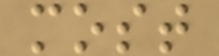most
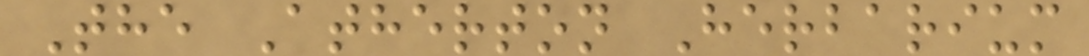The Atherton Herbarium
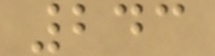243
